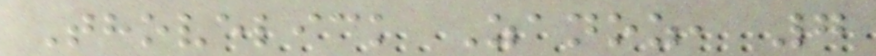Thovelick Zanoz, 7
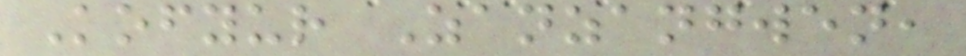Kofyur Zanzangwen,
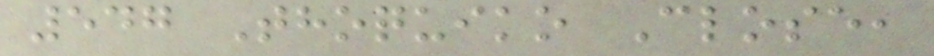547 Thoquiko Close,
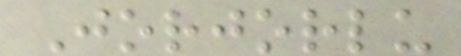Jorjorlu
